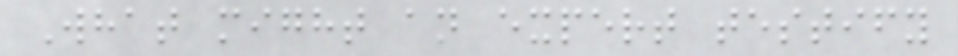What might an expert testify
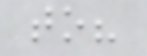to?
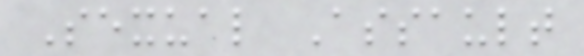Sexual Assault
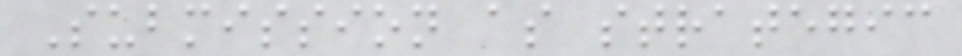Submission as strategic
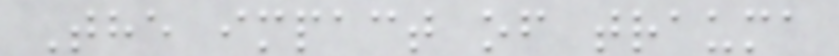The impact of trauma
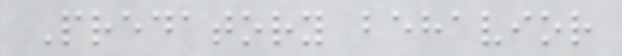Predatory behavior
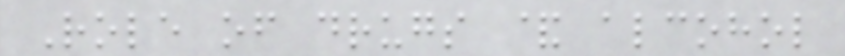Role of drugs & alcohol
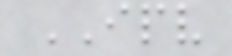IPV
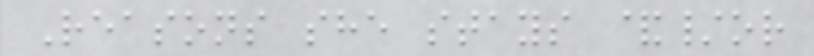Reasons she stays &/or
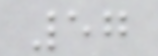57
